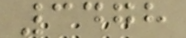3478
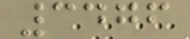3476
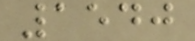1540
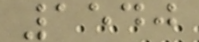1540
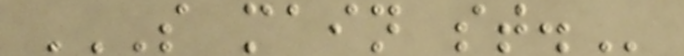S MAIN ST.
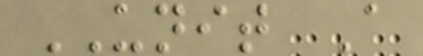UNIT A
